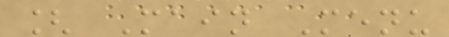[ Main Menu
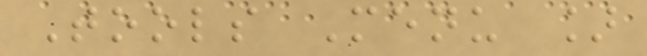Tools Menu ]
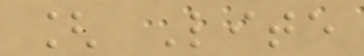[ Lite
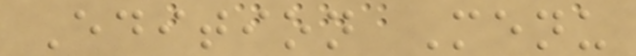Edition Menu
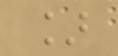]
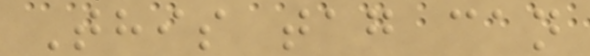This tag can
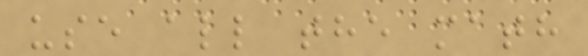use all the math
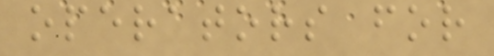operators for
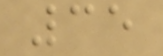35
